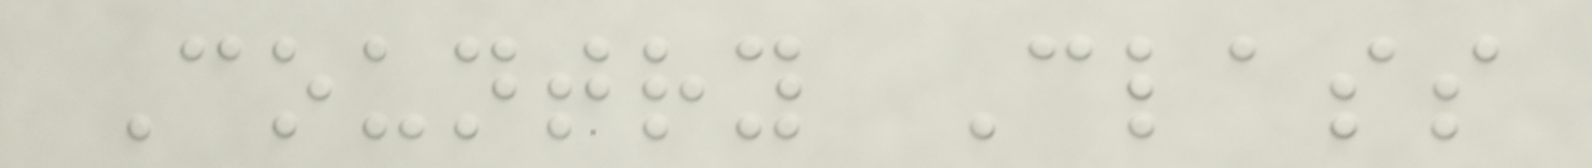Country Class
